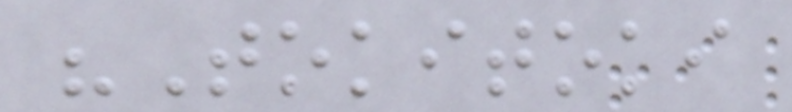"Tokitoki
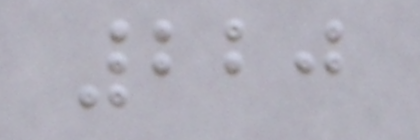220
